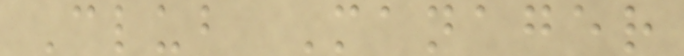Club Manager
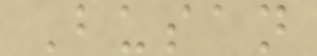Busan
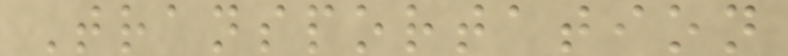Transportation
